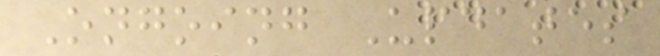Ongoing Updates
